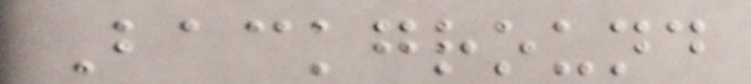Background
